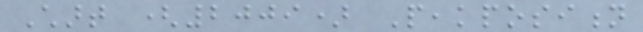Chart (2009) Peakposition
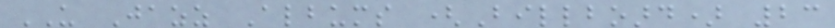US Jazz Albums (Billboard) 23
